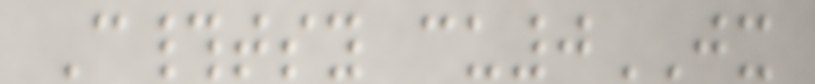C#tsy cu0JX
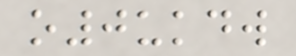o0ukdw
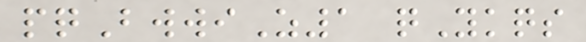pqBwwiZ1 qYkqs
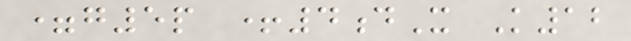=g5p +4dX K12
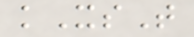kXsT
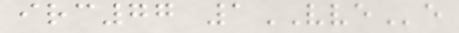irc77 1VVEe
